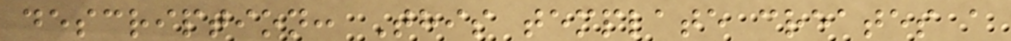description: This template creates a
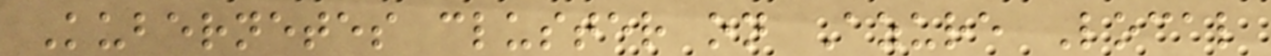Kubernetes cluster on Azure Local
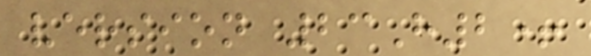version 23H2+
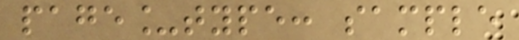page_type: sample
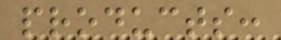products:
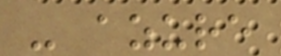- azure
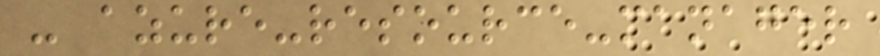- azure-resource-manager
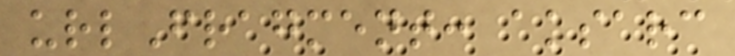urlFragment: aksarc
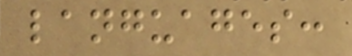languages:
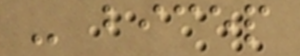- bicep
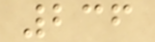236
